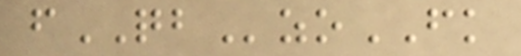fQBzoFK
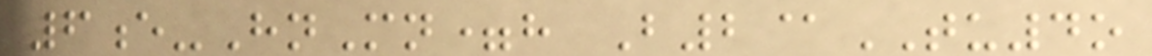6e-HnMn=h B2@TU4o
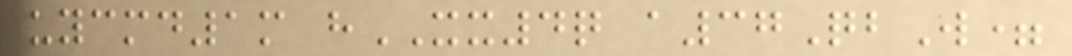uycmd1m hXX4q a37QbW=
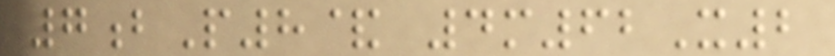7bP8& 4m62X2
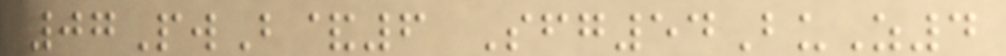07PwB&6 Sfg54BuZ4
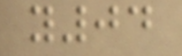y04
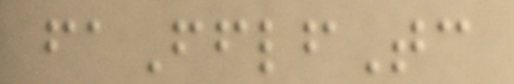faFflfTc
